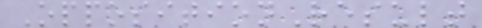OppositionResult
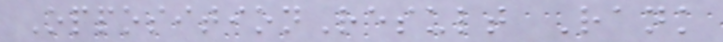OppositionResult Rank
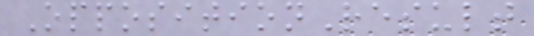OppositionResult
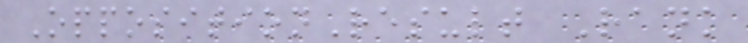OppositionResult Rank
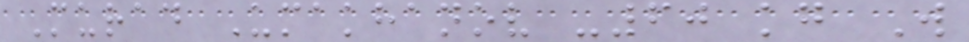Murad Umakhanov -60 kg W
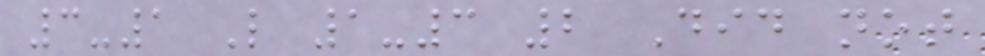3-1 L 1-3 2 Did not
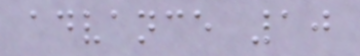advance 10
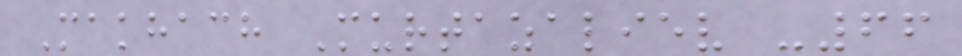Makhach Murtazaliev -66
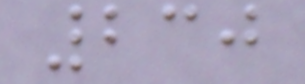230
